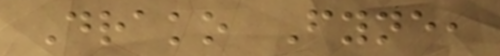Drako Fyne,
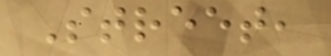Street,
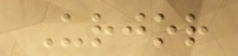Urjor
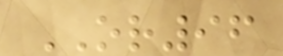OR96
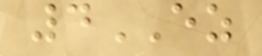4EZ
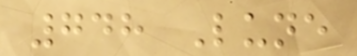748 Lune
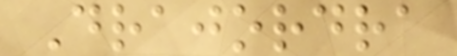Drajordra
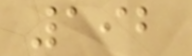192
